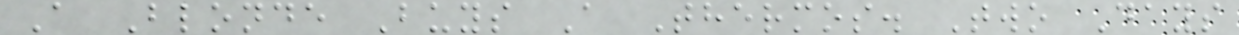A Blonde Buys A Thermos. Two Days
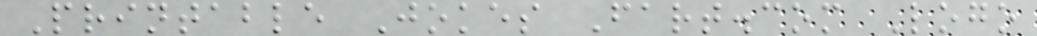Printable Jokes Fart.com Logo
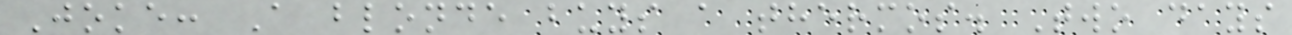Joke: A blonde buys a thermos. Two days
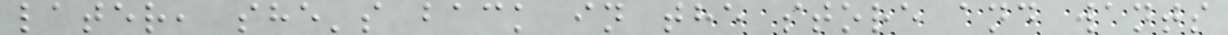later, she's back in the store and wants
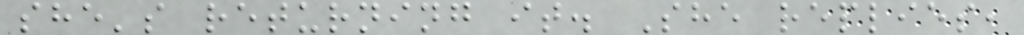she's returning it. She replies,
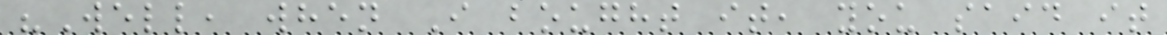"Well, when I bought it, you said it
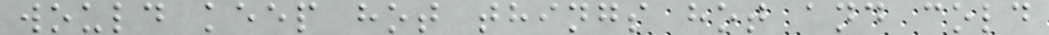would keep hot things hot and cold
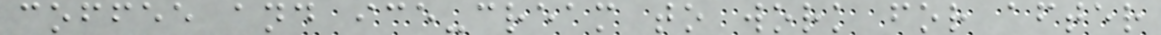coffee and ice-cream to work for after
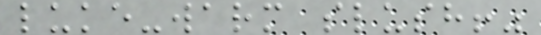luke-warm slush!"
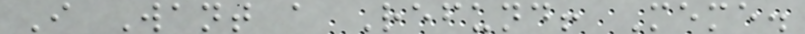I Want a Refund! Meme.
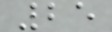25
